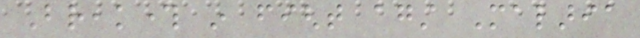Breakthrough in fight against Malaria
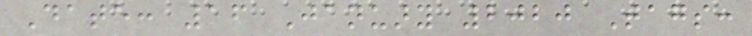Date: 16 January 2020 Tags:
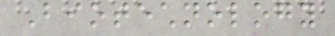Biotechnology
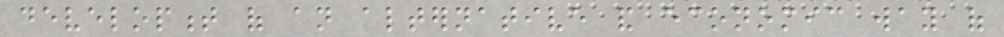development of an alternative and economic way of
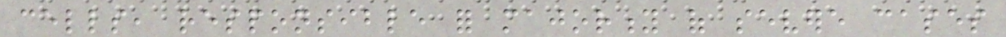cells, responsible for majority of severe cases
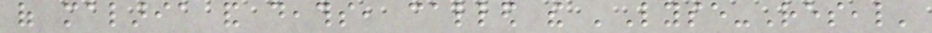of malaria and deaths, called the 'Lyse-Reseal'
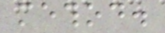method.
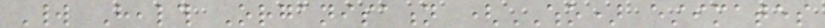World Health Organisation (WHO) estimates
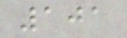101
